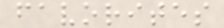favorites
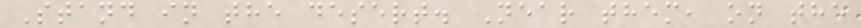Stand in the desert. Near them, on the
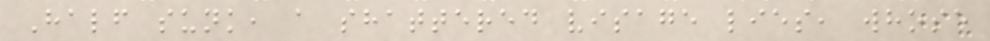Half sunk, a shattered visage lies, whose
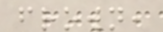frown,
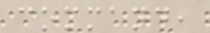command,
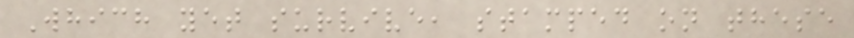Which yet survive, stamped on these
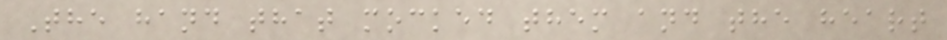The hand that mocked them and the heart
